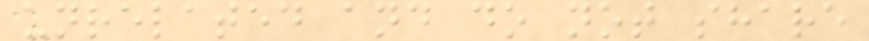unrelated and do not share
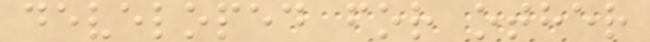developed for other
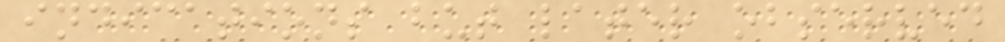indications but later observed
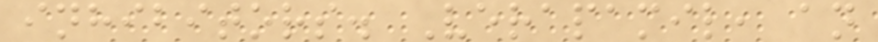inhibitors. Verapamil, an
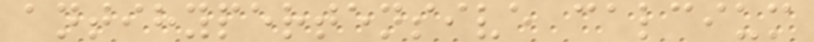antihypertensive calcium
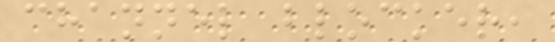channel blocker,
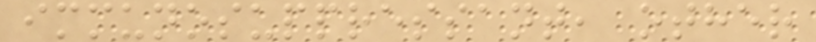immunosuppressant, other
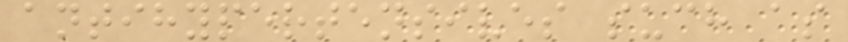antihypertensives such as
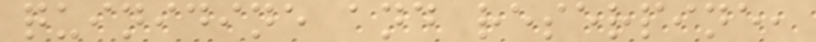quinidine and reserpine,
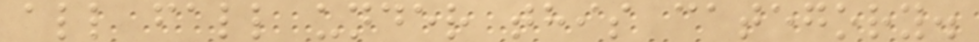all fall under this category.
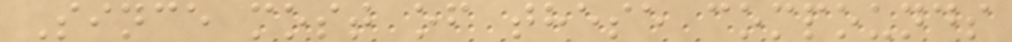Since most of these compounds
